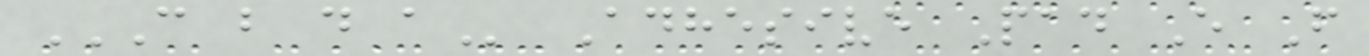C B D A Adhesive Pad E F
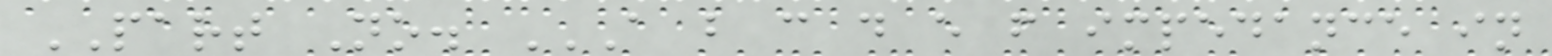PART No. A B C D E F IMPEDANCE IN
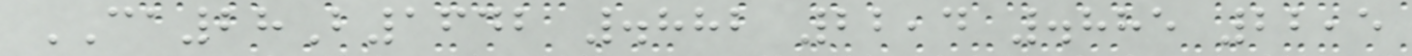CA28B1642 .882 22,4 .885 22,5
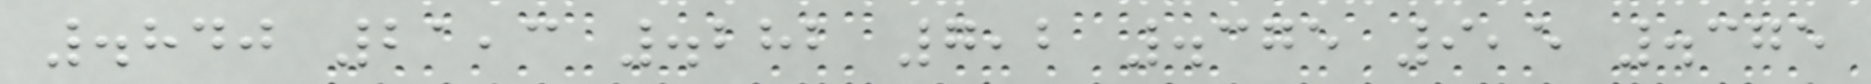.840 21,3 .282 7,2 .375 9,5 .375
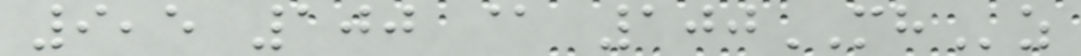9,5 100 @ 100MHz
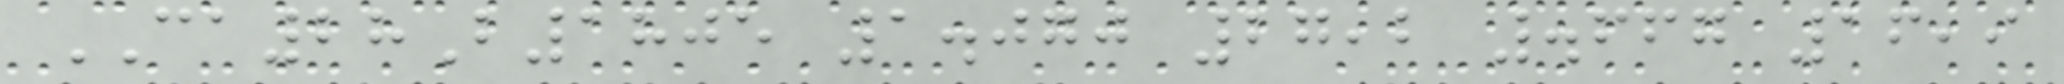CA28B1805 1.070 27,2 .667 16,9
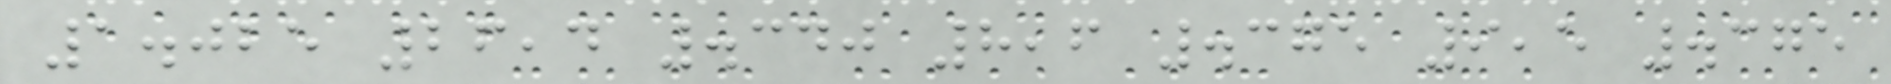1.025 26,4 .340 8,6 .375 9,5 .375
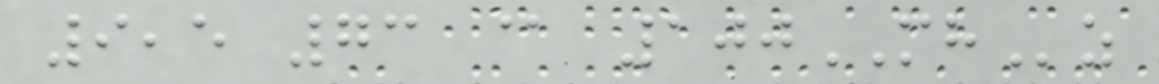9,5 73 @ 100MHz
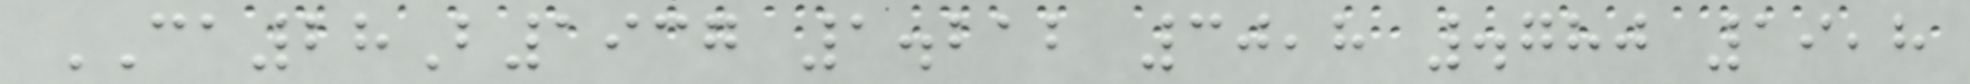CA28B1937 1.212 30,8 .780 19,8
